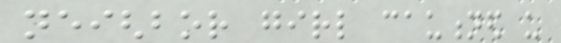neighbor girl cautioned us
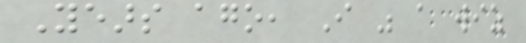Years ago, I was a wiz
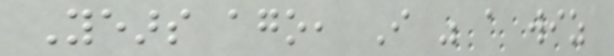Years ago, I was a wiz
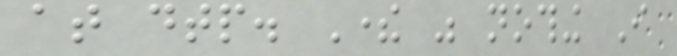at dtp. There was nothing I
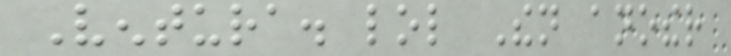Ventura. lol Then another
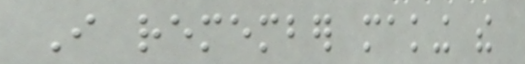I remember making the
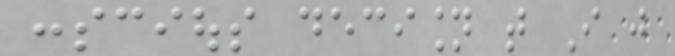conscious decision that I just
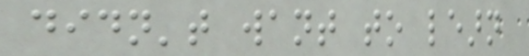didn't want to learn
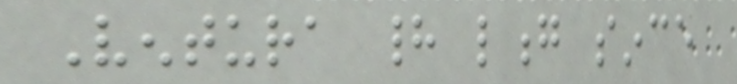Ventura had long since
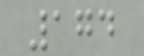174
